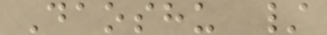Daoshu /
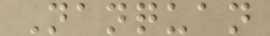Nanquan
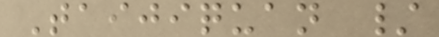Taijiquan /
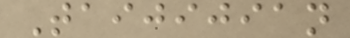Taijijian
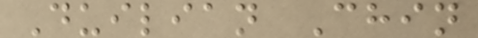Duilian Chin
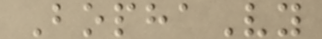BophaVy
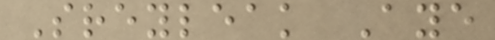Sreyleak Aye
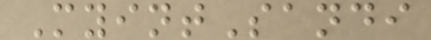MyintSandi
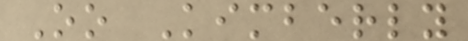Oo Kimberly
